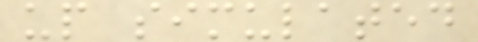up simulated
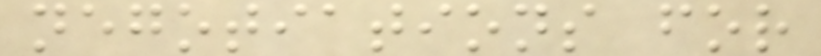negotiations for
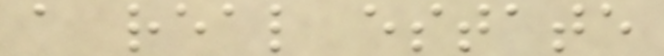a real estate
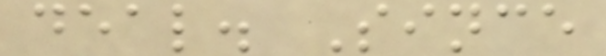deal. Since
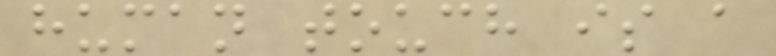human touch is a
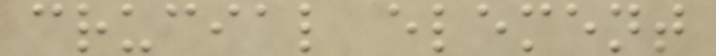crucial element
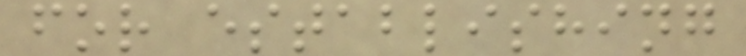for establishing
